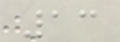13
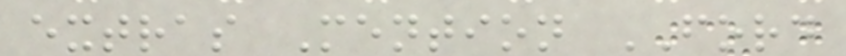extras Mention FORD
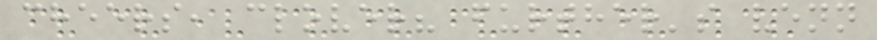cheers, clover? further's venn
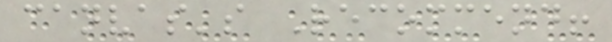canvas's Recommend!
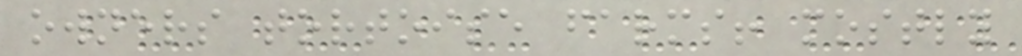owners tortoise farms! mostly
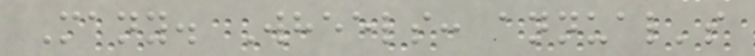Many. Wheels: annual's
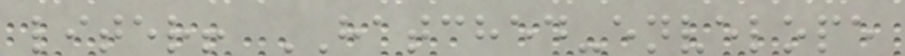liter! HATCHED-envelope
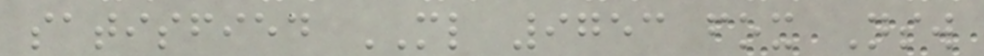satisfied ML 9753 fox Nsw
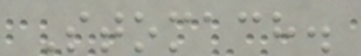Stomach.
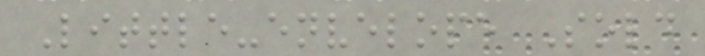Little-envelope Sold
